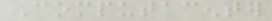Computacenter
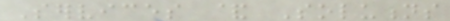Services & Solutions
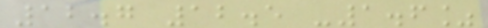12.7 12.5 -1.6%
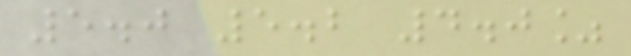5.0 5.2 4.0%
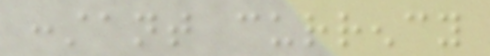constant currency
